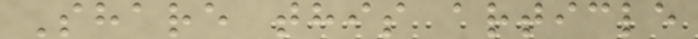Share this article
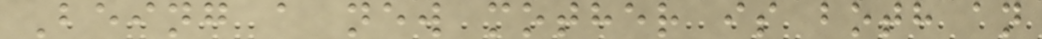Being a new mother is both an
